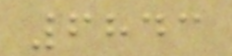6843
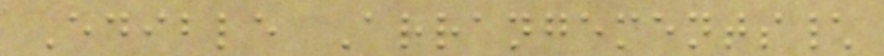Edible Arrangements\
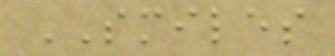SMILES
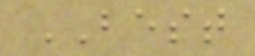BEST
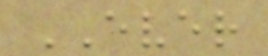EVER
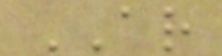AR
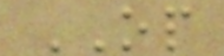OP
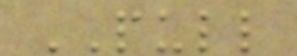PULL
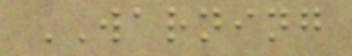WARNING
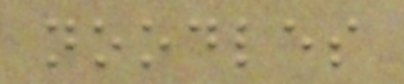noodles
